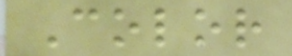Color
